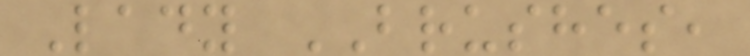Lady BRUSHES,
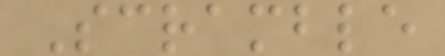Scramble
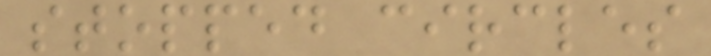stopped circles
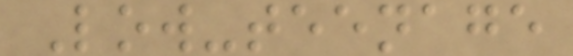Low-teenage
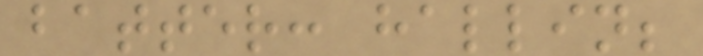batter: hallin;
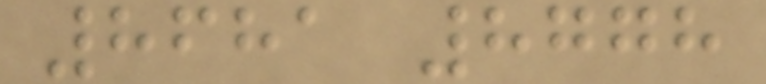8681 8778
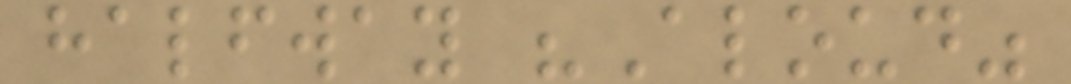halfway "Aloud"
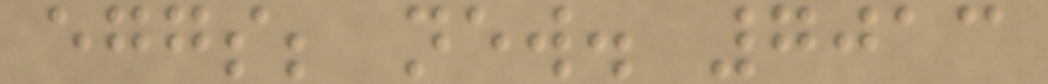eggs; new. 7013
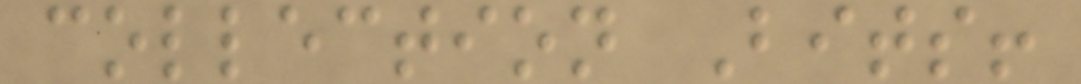collection Bits!
